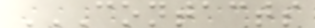CONTACTS
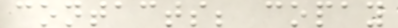contacts; copay
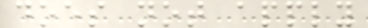does not apply
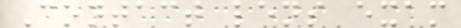Contact lens exam
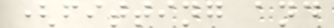(fitting and
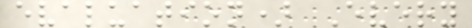evaluation) Every
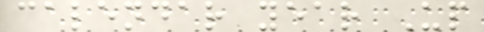calendar year Up
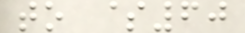to $60
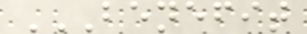BENEFIT
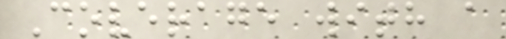Coverage with a
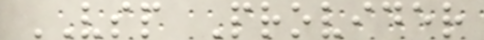VSP Provider
